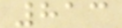813
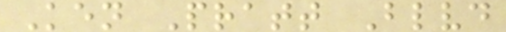Ken Pratt Blvd
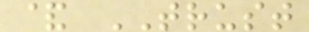& TRUST
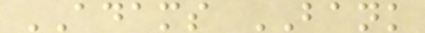ADAMS BANK
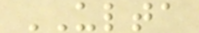ULTA
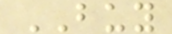BUY
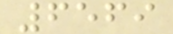6569
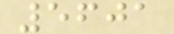5601
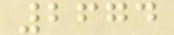2674
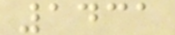1431
